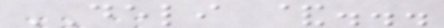DELI &...
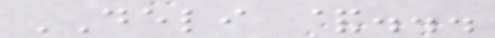DELI &...
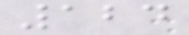124
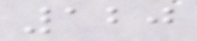120
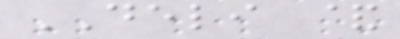DELI &
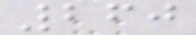260
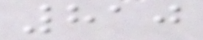810
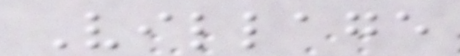Village
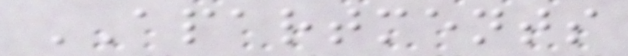APARTMENTS
